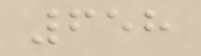658
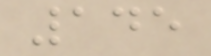145
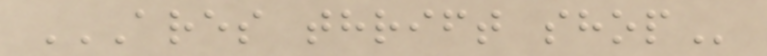ARES THRIFT SHOP
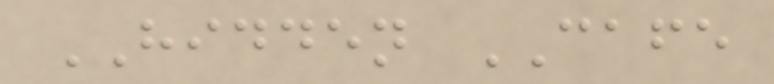HIDDEN CAFE
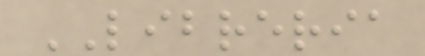LIBRERIA
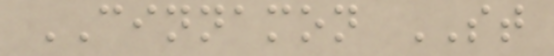CINNAMON ST
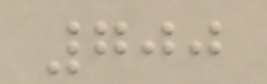700
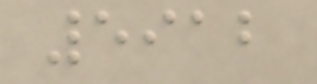5912
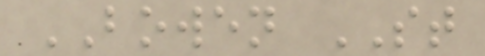BOWEN ST
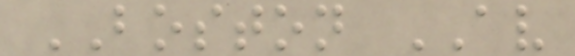BOSTON AV
